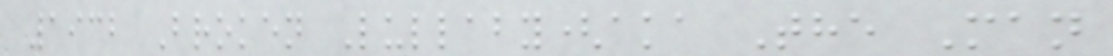1932 Broken Lullaby(aka The Man
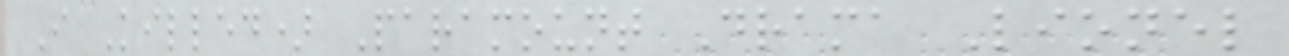I Killed) Paramount Drama Lionel
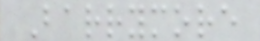Barrymore
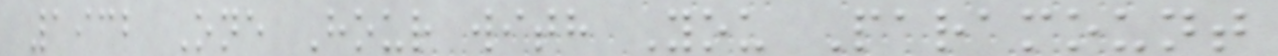1932 One Hour with You Paramount
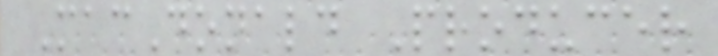MacDonald Producer
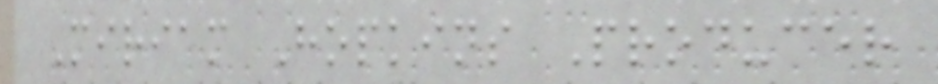Miriam Hopkins Producer
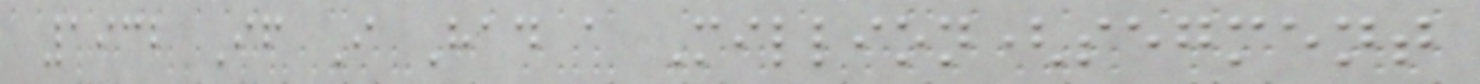1932 If I Had a Million(segment
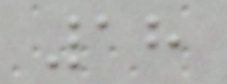18
